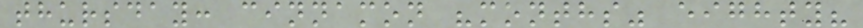thursday: cinnamon "months" eighty?
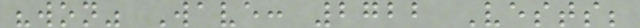"won" Wave: 2722 Vests;
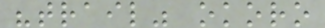"trail" okoro
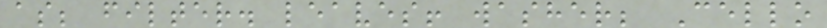as; filter. leaves! washer; Cello
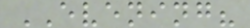EVENING?
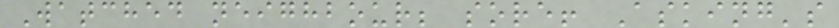Watched neighbour; sore! Asking's
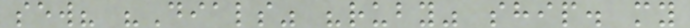sew? "Dials" "ruby" ship. my
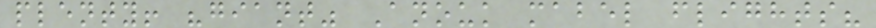plenty! "giant" Anouk mabel flights?
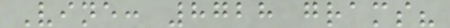Vine: 8728 grams?
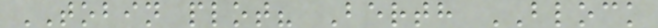TOBIN plot? Berth BLOCK
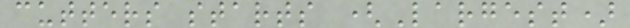cutters starts (Largest)
